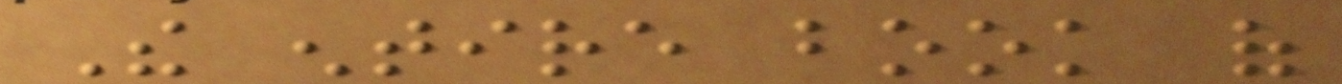The entire book of
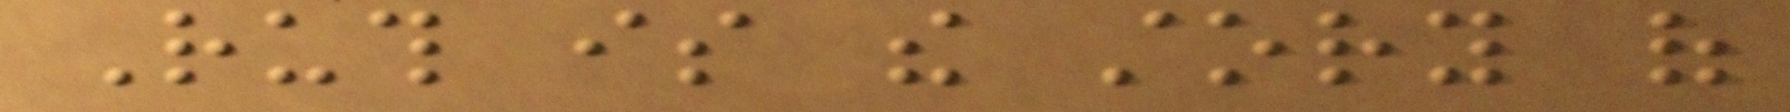Ruth is the story of
